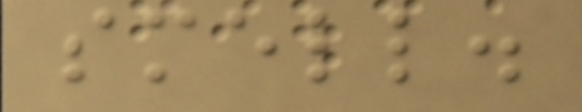smell.
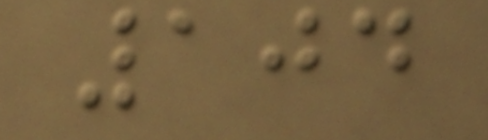104
